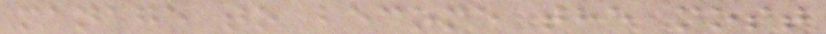manage to become the most
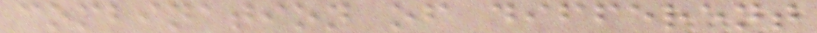combination of different
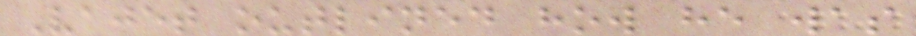Vajet outlined how he was
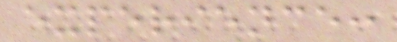experience:
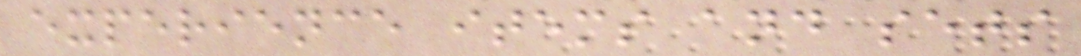experience items and sets
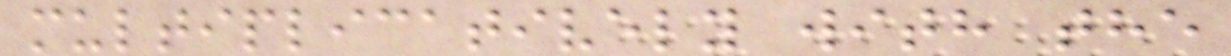multiplicatively with the
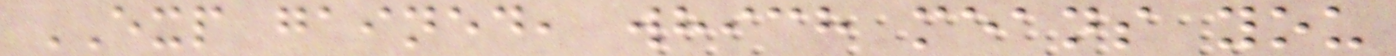EXP gained, which means you
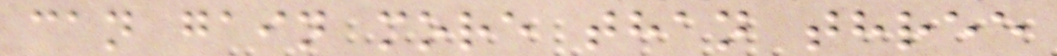can gain more than three
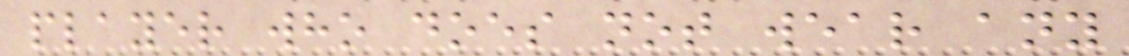player who does not wear any
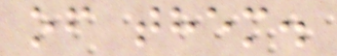of them.
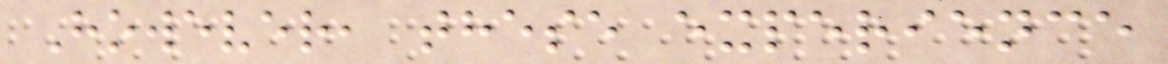However, these experience
